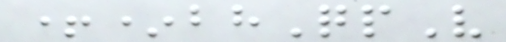+*bhQpV
